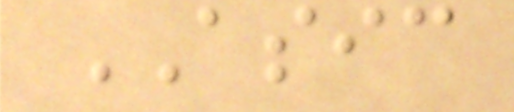ASIC
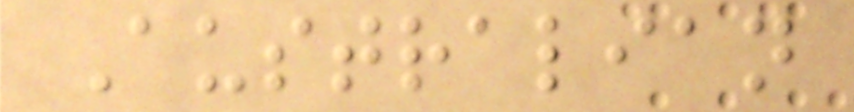Australian
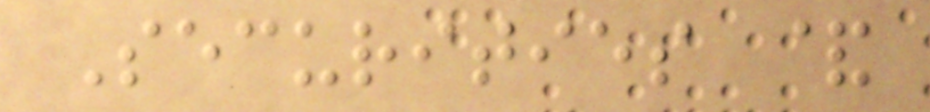Securities &
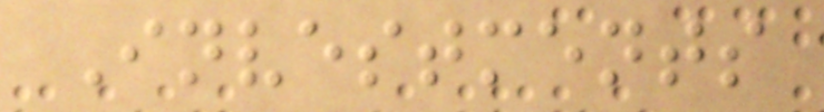Investments
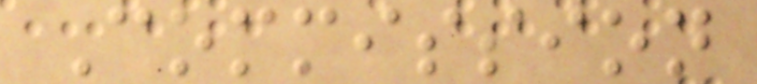Commission
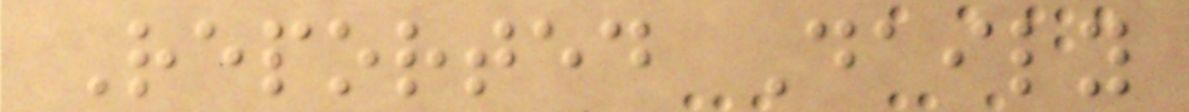Reported Daily
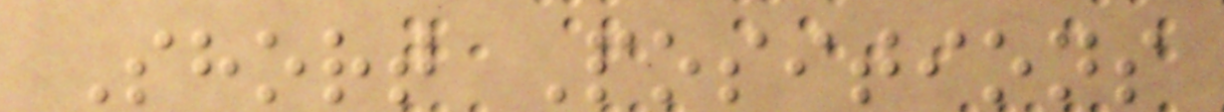Short Positions
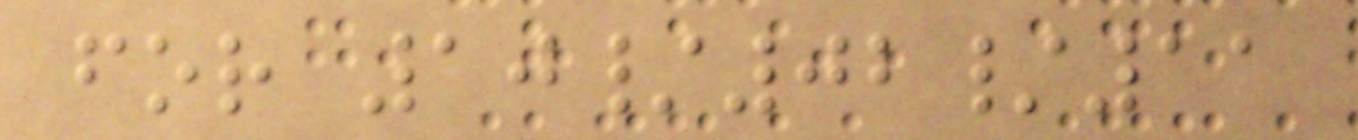for 10/02/11
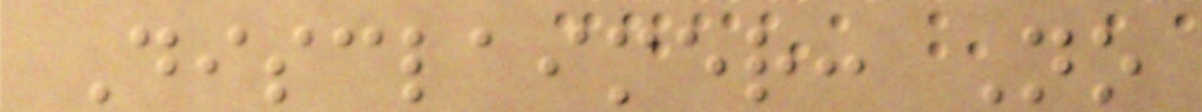Disclaimer: No
